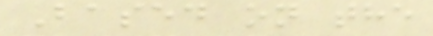Based on the
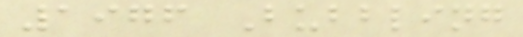1976 Bubbling
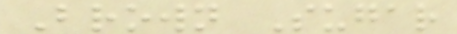Brown Sugar
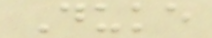Duke
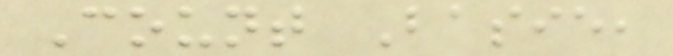Count Basie,
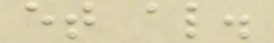et al.
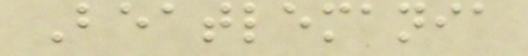Beatlemania
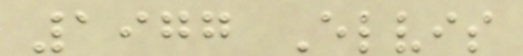1977 Elvis
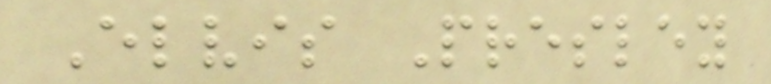Elvis Presley
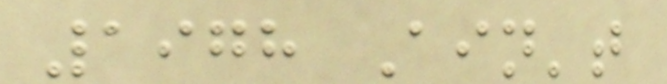1978 Ain't
